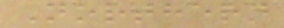Northern
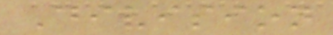Division
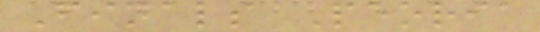Finals Peoria
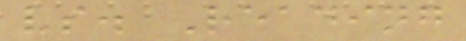vs. Reading
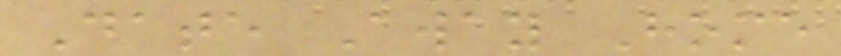Date Away Home
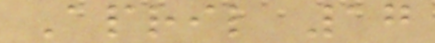April 17
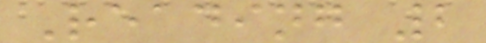Reading 2
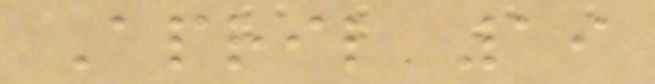April 19
